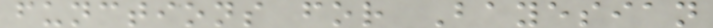functions for Bayesian
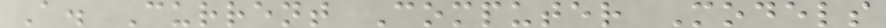A. Current Computer Models
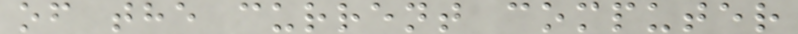of the current computer
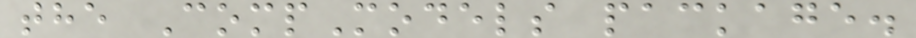the CompModels package.
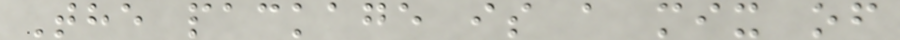The package is a mix of
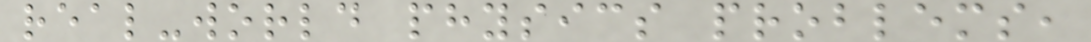real-world physics problems,
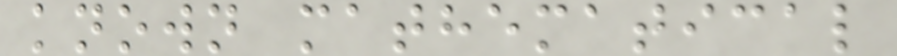known mathematical
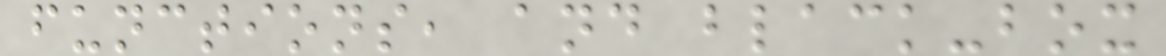functions, and black-box
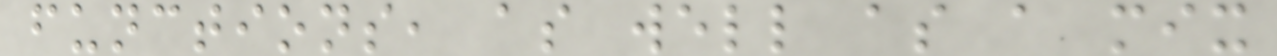functions, as well as a mix
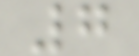7
